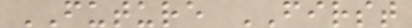FUTURE FIRST
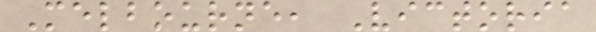Melbourne, Victoria
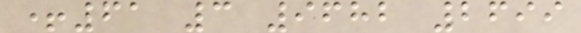+61 3 9682 2699
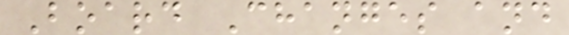Board Changes and
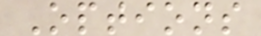Options
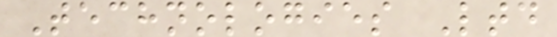Technologies Ltd
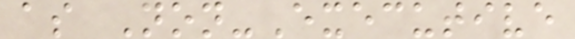as Non-Executive
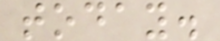today.
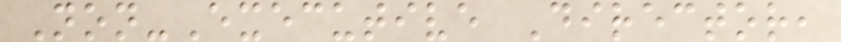Non-Executive Director,
